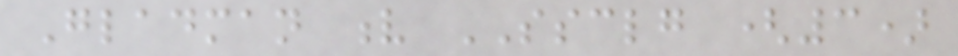Gladman v SSCLG (3)
